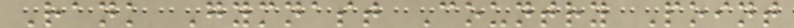Rank Gymnast Country Point
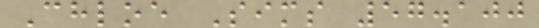Chloe Sims 57.100
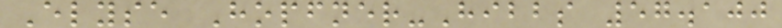Elyse Hopfner-Hibbs 57.100
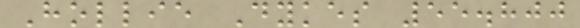Hollie Dykes 55.800
